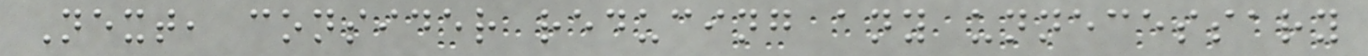Next, consider reducing any unnecessary
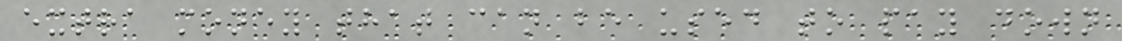extra money that can be used to pay down
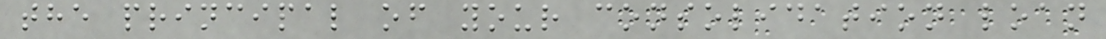the principal of your consolidation loan
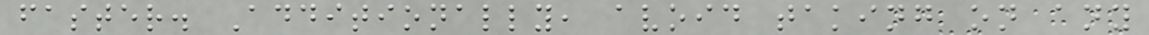faster. Additionally, avoid taking on any
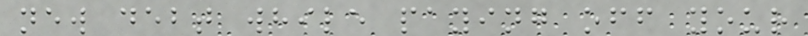new debt while paying off your
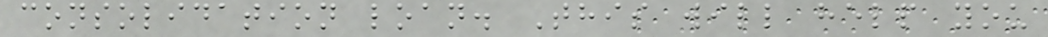consolidation loan. This will help you
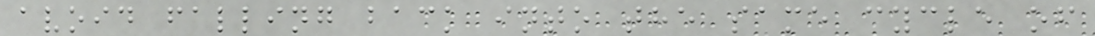avoid falling back into the same cycle of
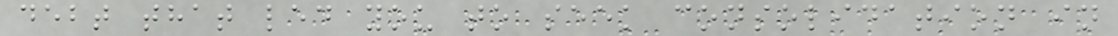debt that led you to seek consolidation in
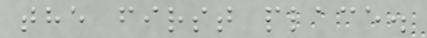the first place.
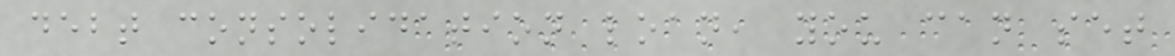debt consolidation loan, you can set
